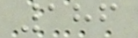186
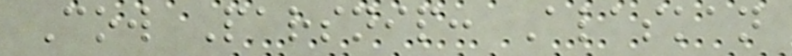Cow Parsnip: Alaskan
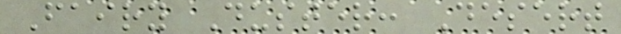Fairy Duster: Desert
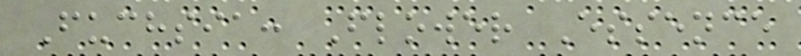Fuchsia: Flower Essence
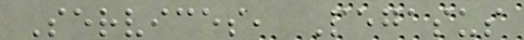Services, Pegasus
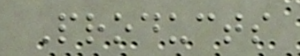Products
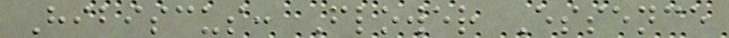Hibiscus: Flower Essence
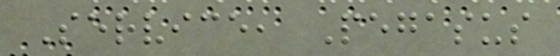Service, Pegasus
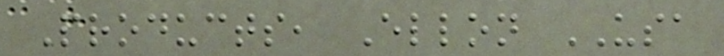Products, Ellon USA
